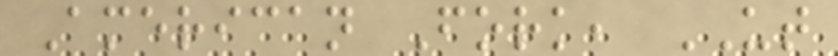American Fork, UT
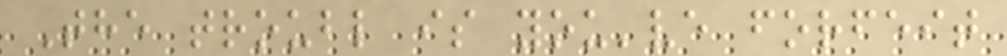The troubl is you've forfeit
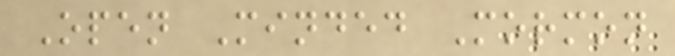Open Minded Mormon
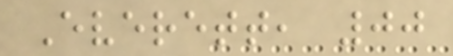Everett, 00
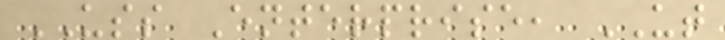USS Enterprise, UT
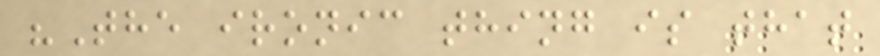"The ironic thing is that
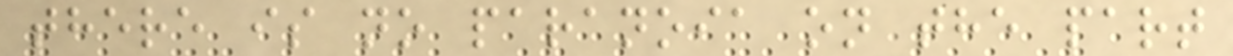there is no paranoia on the part
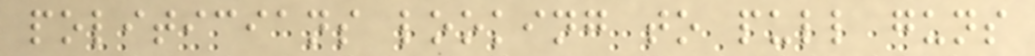politicians looking to pull guns
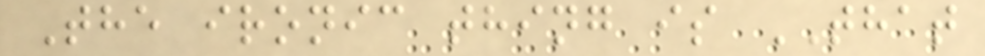The ironic thing is THAT
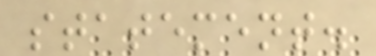statement.
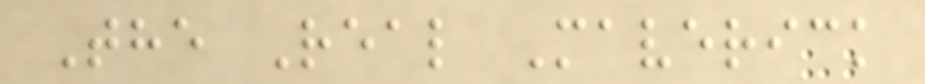The Real Maverick
